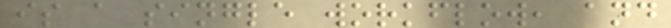is a single workflow, and
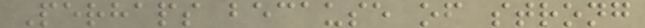Perhaps because of strong
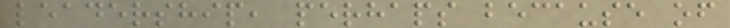leadership, perhaps because of
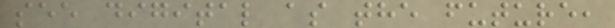see digital as the future,
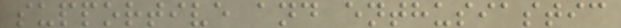supportive and enthusiastic
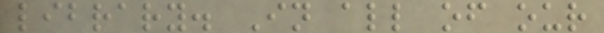library. In all of our
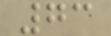73
